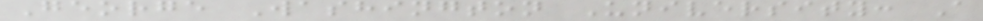George Washington University: A
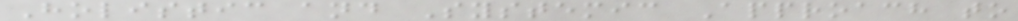Holistic and Systemic Approach to
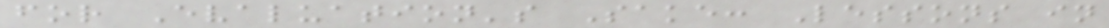for Evaluation's Sake: Lessons in
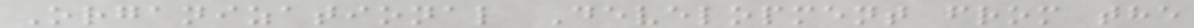Organizational Development from the
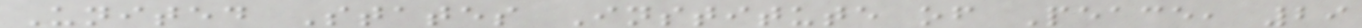United States Institute of Peace, 29
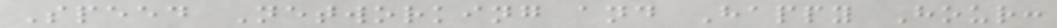Speed Networking and Happy Hour:
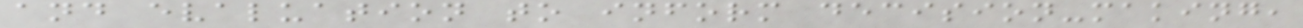and evaluation to inform decision-making,
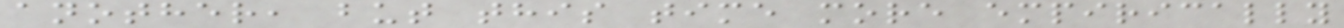another, but this time more empirically
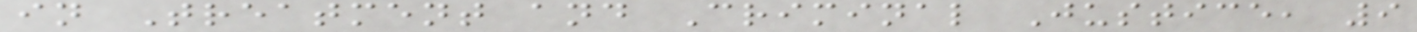in Treatment and Criminal Justice, 9
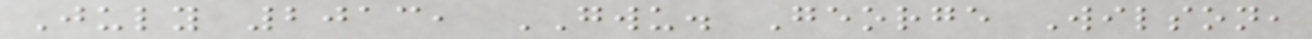July 2013, GWU. George Wilson,
